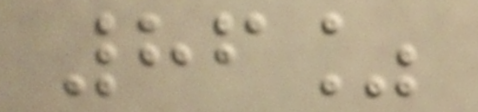86%
